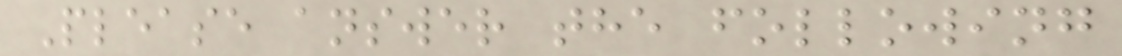Please answer the following
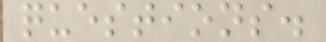questions.
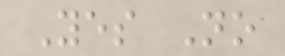Yes No
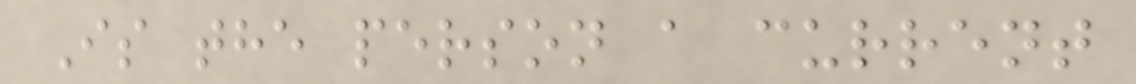Is the person a current
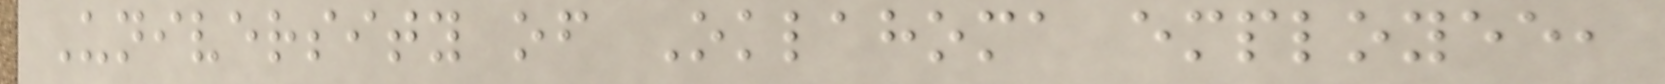University of Oklahoma employee,
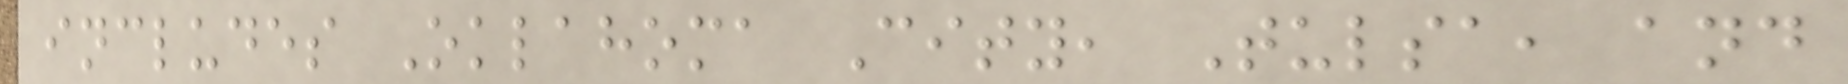includes Oklahoma City, Tulsa, and
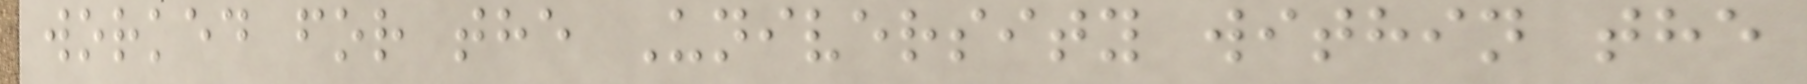worked for the University within the
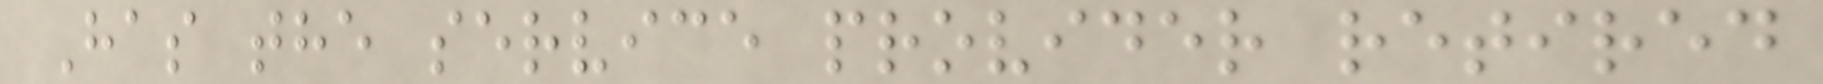Has the service provider retired
